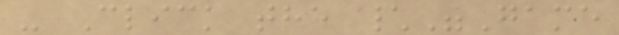- Click the \"Game
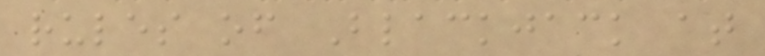rules of Blackjack at
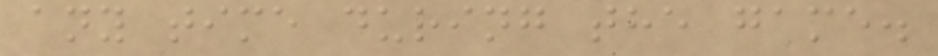any time during the game.
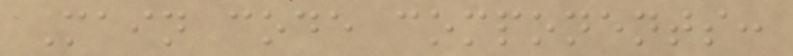Main code components:
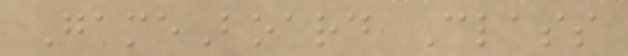GameBoard Class
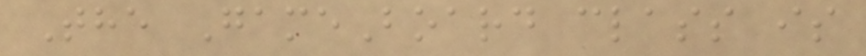The GameBoard class is
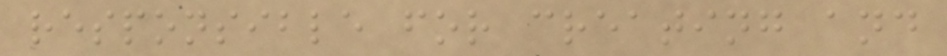responsible for creating and
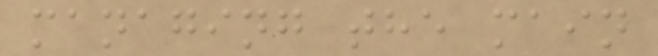managing the main
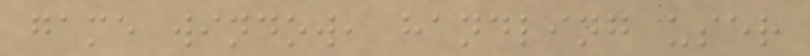game window, handling user
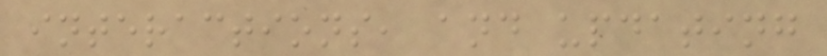interactions, and updating
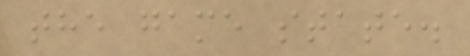the game state.
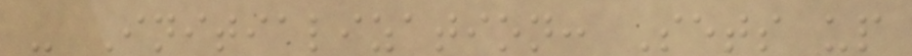- Initialization: Sets up
